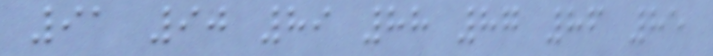91 90 89 88 87 86 85
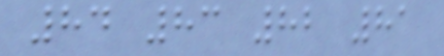84 83 82 81
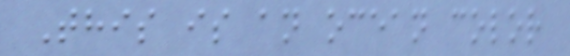This is an ocean color
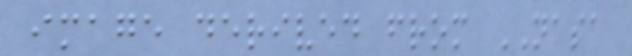image derived from NASA
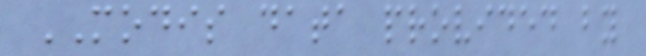MODIS data provided by
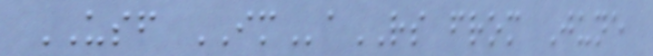USF IMaRS from June
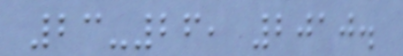23-26, 2010.
